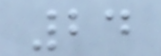24
